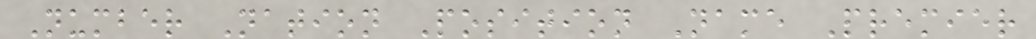Number Nation Position Name Premier
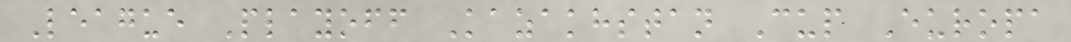League Playoff Kazakhstan Cup Europa
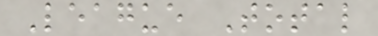League Total
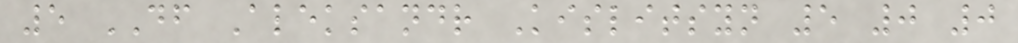5 DF Aleksandr Kislitsyn 5 0 0
